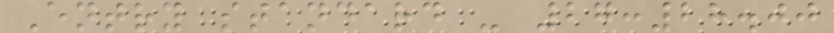Entry standard - 27:28.00
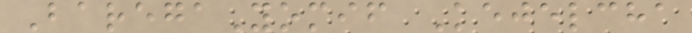BaregaYomif Kejelcha
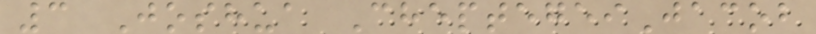3 Joshua CheptegeiJacob
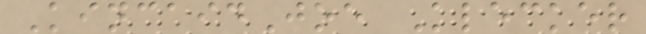KincaidJoe Klecker
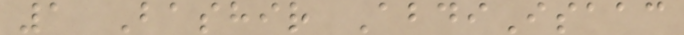1 Bashir AbdiIsaac
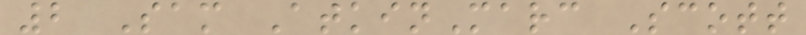2 Sam AtkinMarc Scott
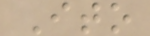Ito
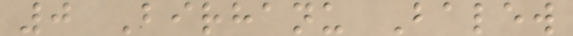0 Birhanu Balew
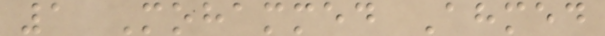1 Mohammed Ahmed
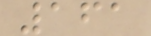161
